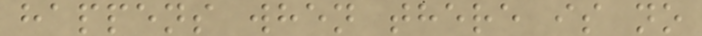happens when there is no
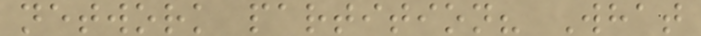network partition? What
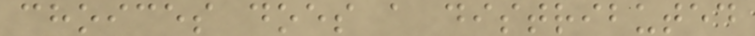choices does a distributed
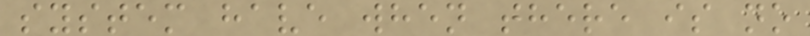system have when there is no
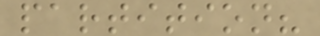partition?
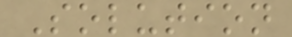Solution
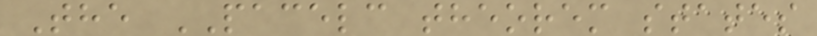The PACELC theorem states
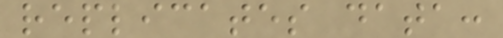replicates data:
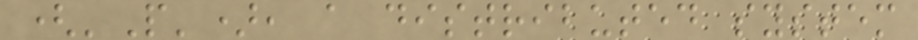('P'), a distributed system
